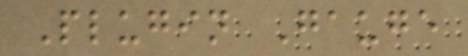Plugin Gauge
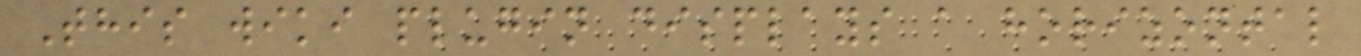This wiki plugin displays a horizontal
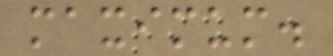maximum.
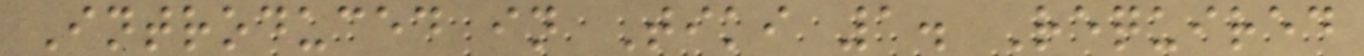Introduced in Tiki 1. Required
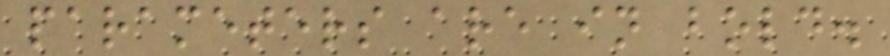parameters are in bold.
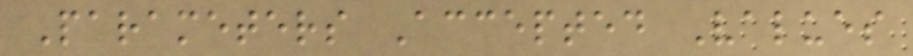Parameters Accepted Values
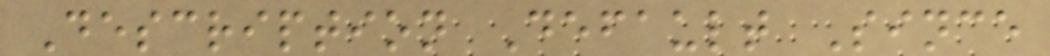Description Default Since
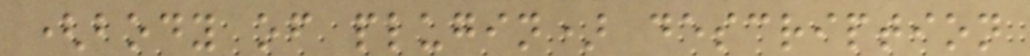(body of plugin) description
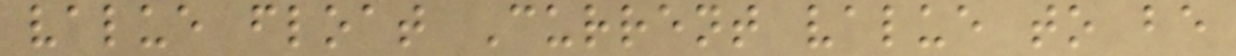value float Current value to be
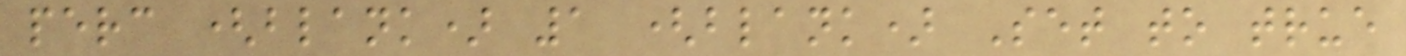perc (blank) 1 (blank) Set to true
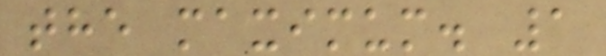the maximum. 1
